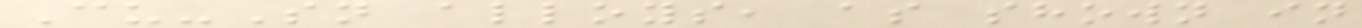Cu-Sn alloys, as shown in
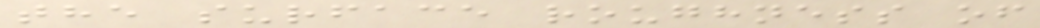the surface roughness of
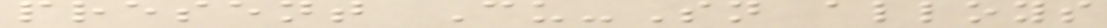present Cu-Sn alloys
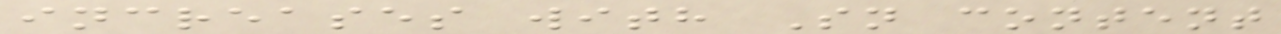increases with Sn content
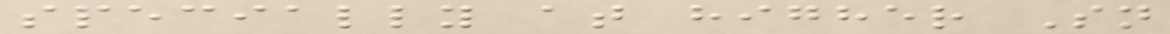specially at higher Sn
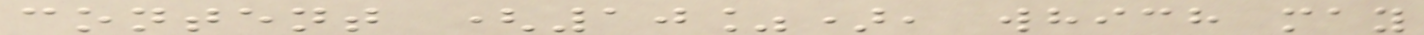content (10%), which may
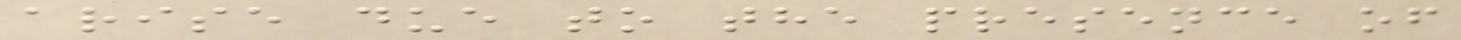arise due to the presence of
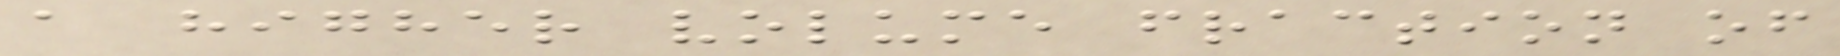a higher volume fraction of
